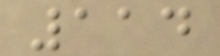114
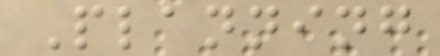Planning
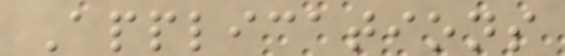Applications
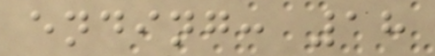ending: 18
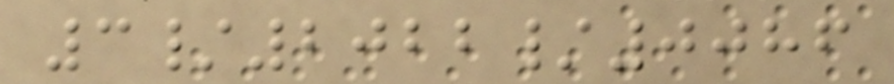3/2022/0086
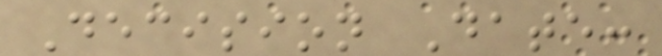Decision Date:
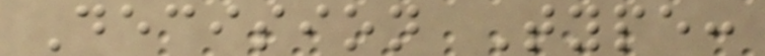Decision Type:
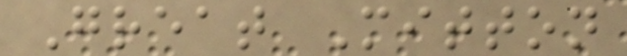Great Mitton
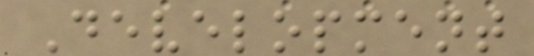Development
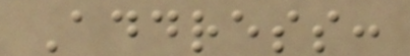Address:
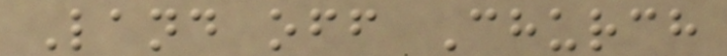Land off Church
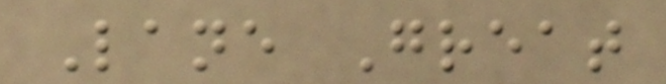Lane Great
